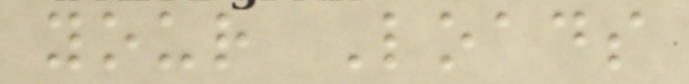your Loads
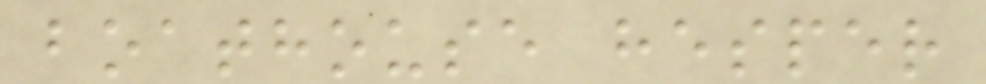boathouse hesper
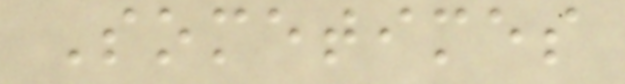Sometimes
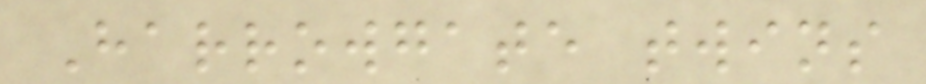Harrowgate twins
